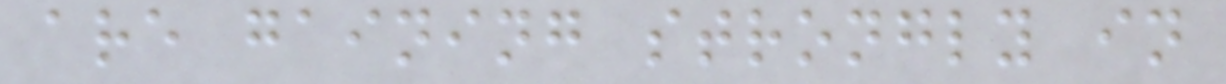are gaining strongly in
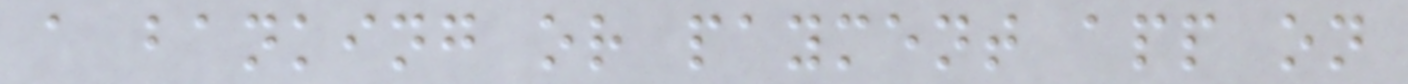a banking or payment app on
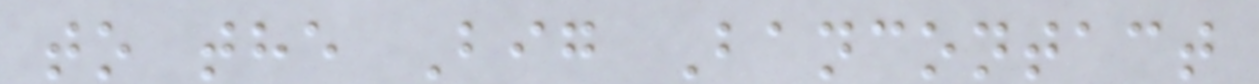to the Big Bancontact
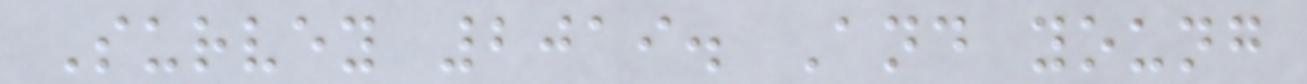Survey 2019. And young
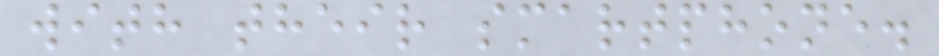with their smartphone.
